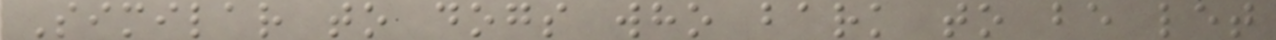Similar to dogs who bark to be let
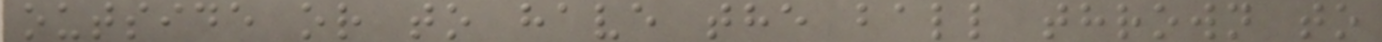outside or to have the ball thrown to
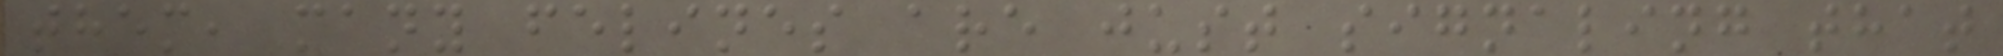them, many felines are just signaling that
